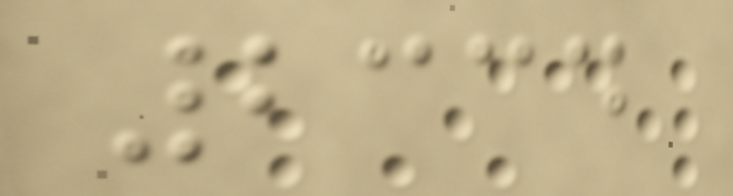2334
